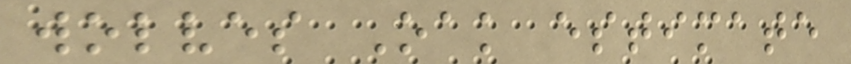wolves Oak estimate
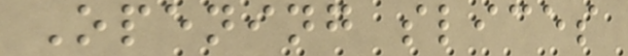Opening slices
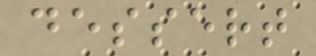dessert
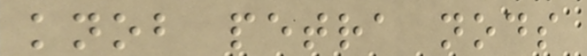knob petra nods
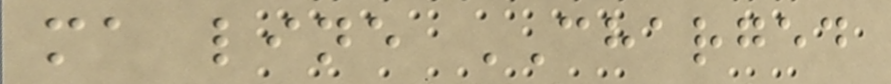ma line CHARGED
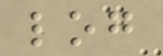log
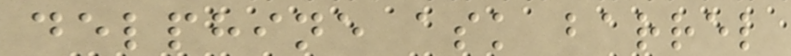delphine ask barrel
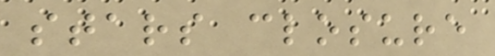stars closure
